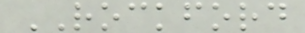ROCKFORD
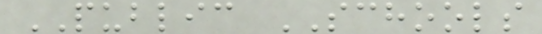PUBLIC SCHOOLS
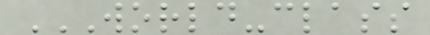WORLD-CLASS
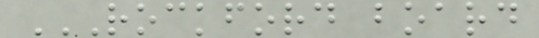ROCKFORD BOARD
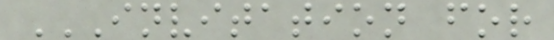INVITATION FOR
